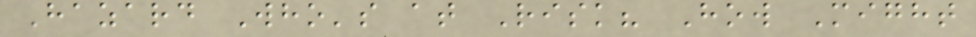Hazard Who's at Risk? How Might
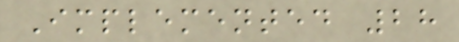Implemented 28
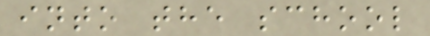into the school
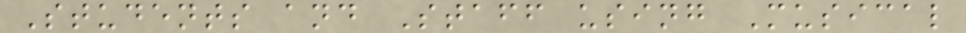Students and Staff using Musical
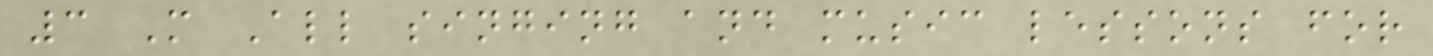3 M All singing and music lessons for
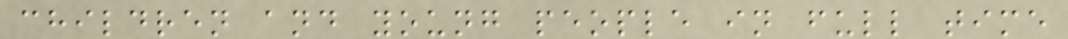children and young people in full time
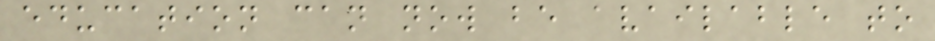education can now be available to
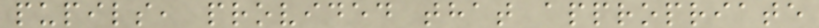pupils, provided that appropriate
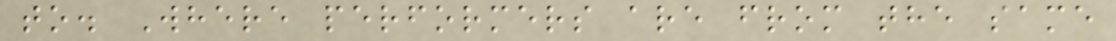to. Where performers are from the same
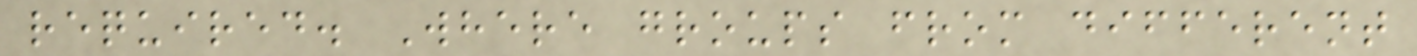required. Where groups from different
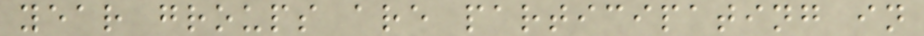year groups are participating in
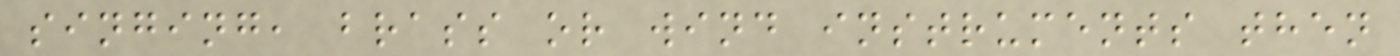singing, brass or wind instruments then
